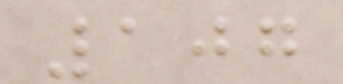107
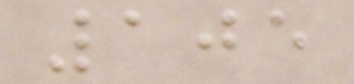105
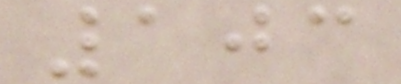103
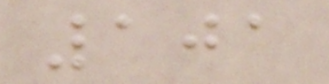101
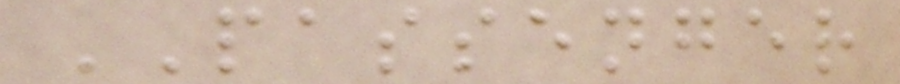PASSENGER
